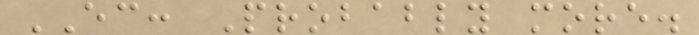EC: Probably more.
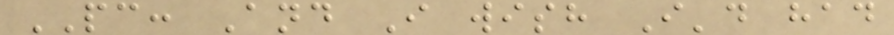PC: And I wish I'd had
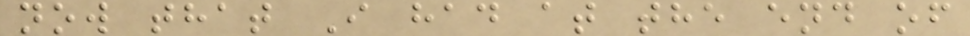now that I had at the end of
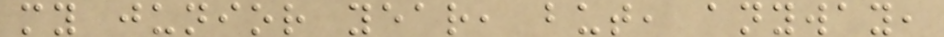my junior year, but, anyway,
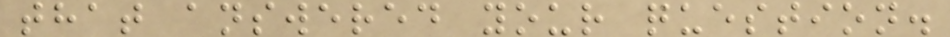that answered your question.
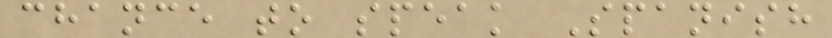chance to speak Spanish
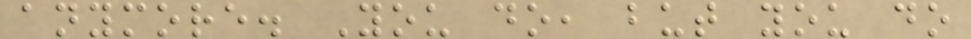anymore. You do, but you do
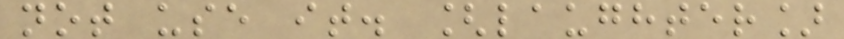not use it. [laughter]
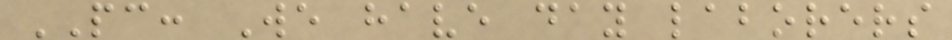PC: We have day laborers
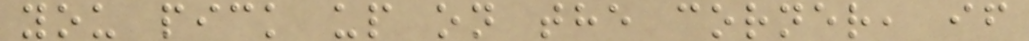you pick up on the corner, if
